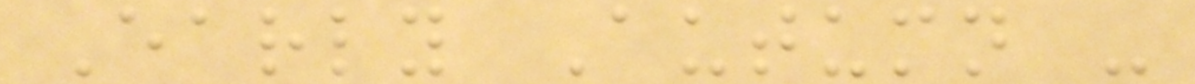Early Autumn -
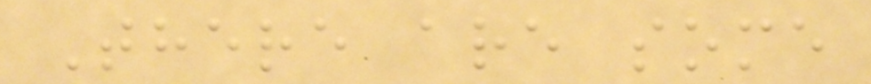There are some
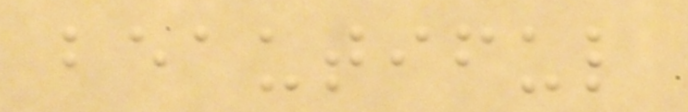beautiful
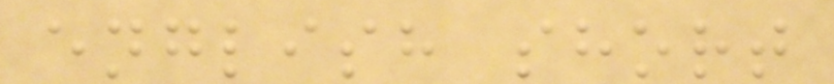english short
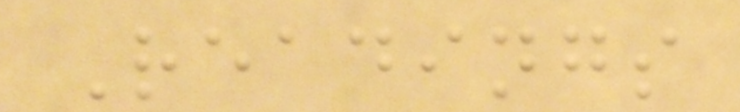Readings
